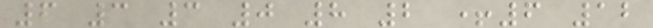6 3 3 0 8 2 +6 12
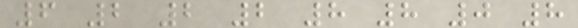6 2 2 2 8 8 0 8
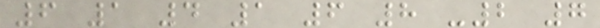6 1 4 1 6 8 -2 7
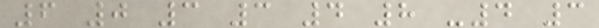6 0 3 3 4 8 -4 3
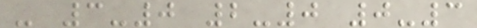- 3-0 2-0 0-3
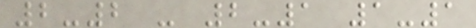2-2 - 2-1 1-1
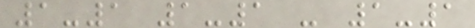1-1 1-1 - 1-1
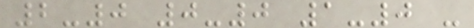2-0 0-0 1-0 -
